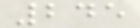245
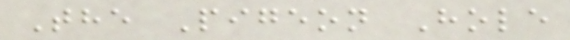The Pigeon Hole
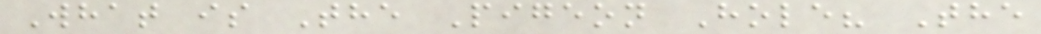What is The Pigeon Hole? The
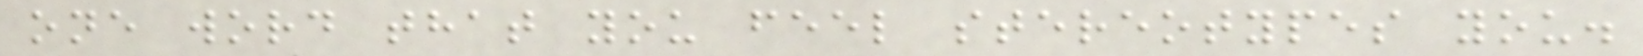one word that you feel stereotypes you.
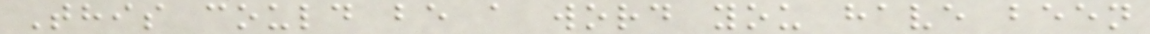This could be a word you have been
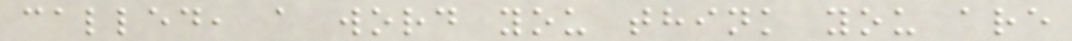called, a word you think you are
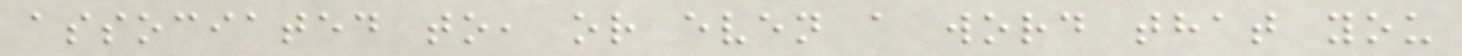associated to, or even a word that you
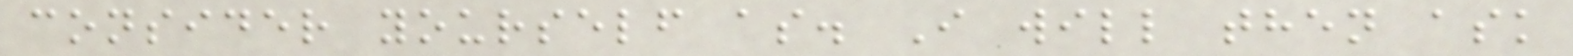consider yourself as. I will then ask
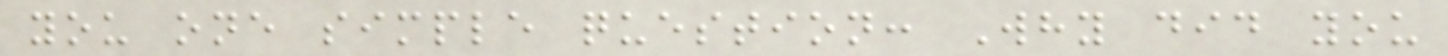you one simple question: Why did you
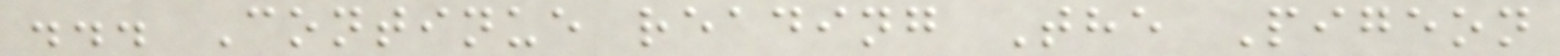... Continue reading The Pigeon
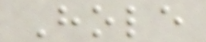Hole
